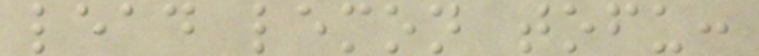lead lemon tofu:
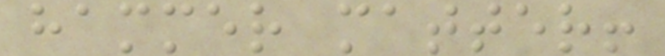hammer matter!
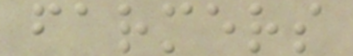farmers
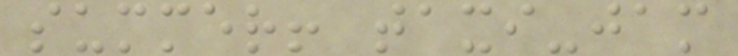summer! taxi-jam
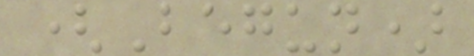(Begun)
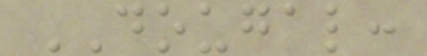DOUGAL:
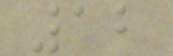12
